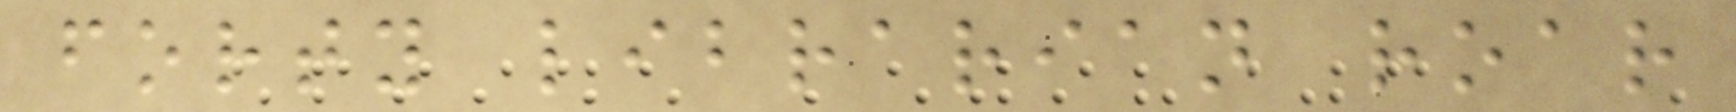forty librarian roar
